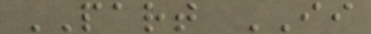PART II
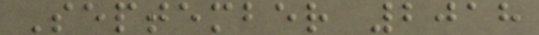September 2018
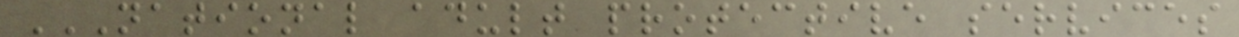NATIONAL ADULT PROTECTIVE SERVICES
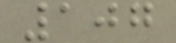107
